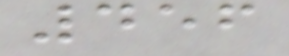456
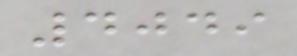4049
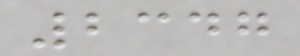2347
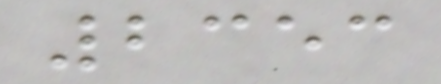2353
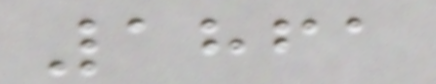1861
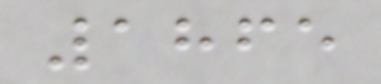1865
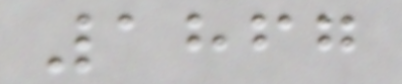1867
